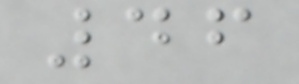46
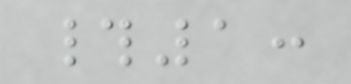#1:
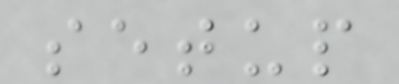setup
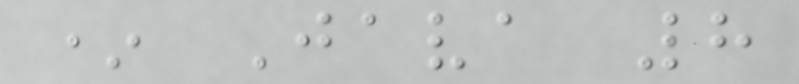* Java 8
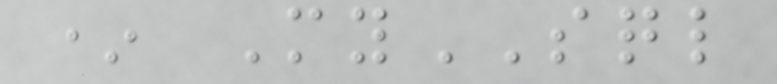* MySQL
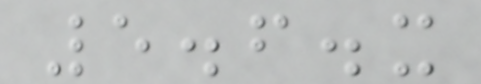5.6.x
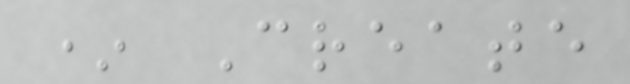* Create
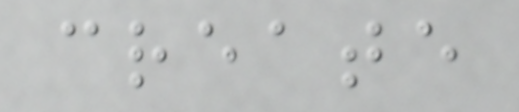create
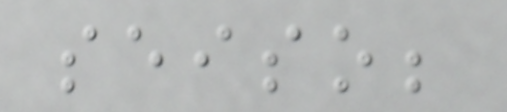seiso;
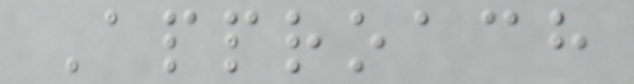Approach
